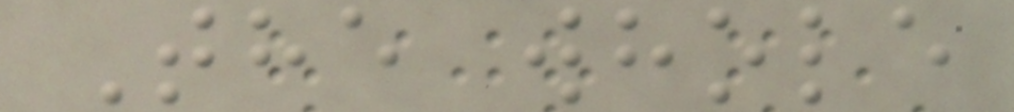The whole
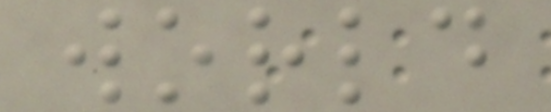world
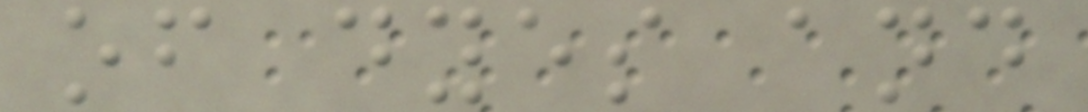of dyes and
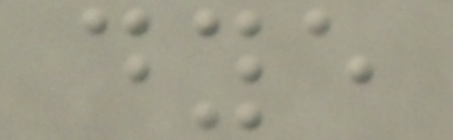dye
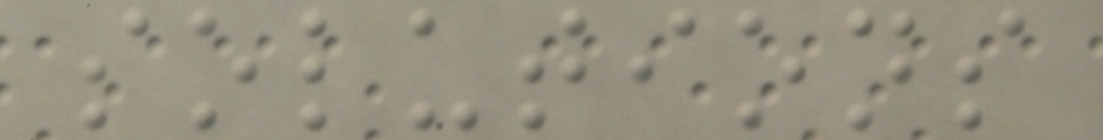solutions
